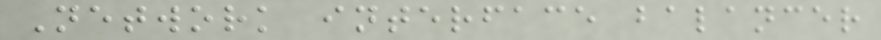Network interface balancer
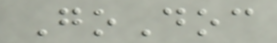GoDoc
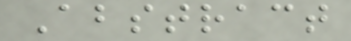Abstract
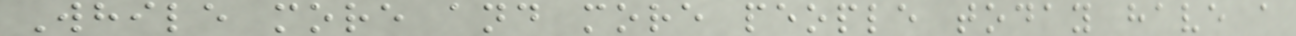While more and more people today have a
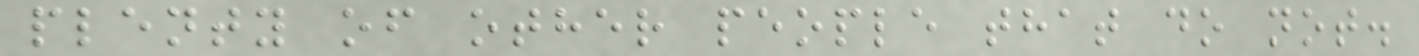plenty of other people that do not.
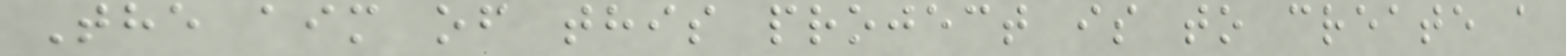The aim of this project is to create a
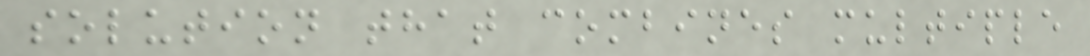solution that combines multiple
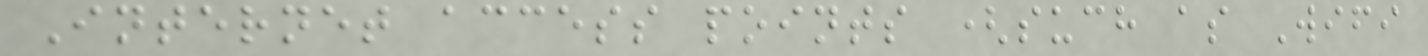Internet access points (such as Wifi
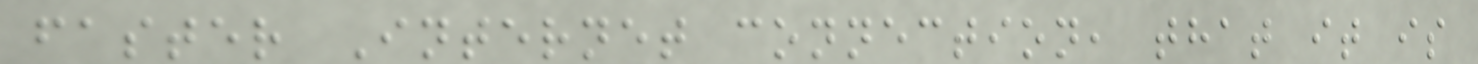faster Internet connection, that it is
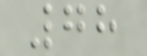78
